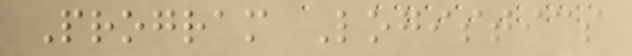Program Logistics
